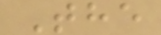The
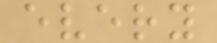every
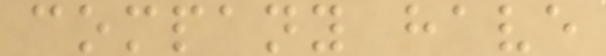company have
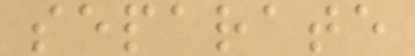separate
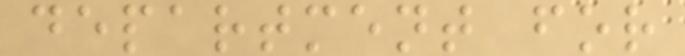department for
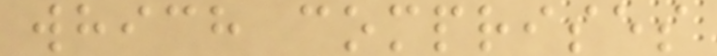which comprises
